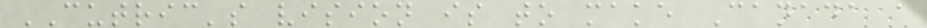CUTRIC's vision is to make Canada a
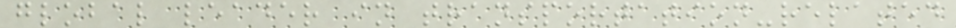global leader in transportation-related
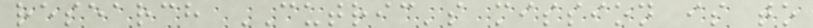research CUTRIC's mission is to
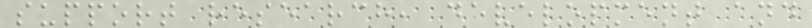support research, development and
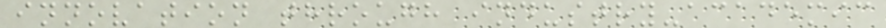innovation through industry-academic
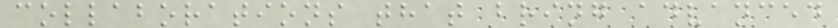collaborations that bring advanced
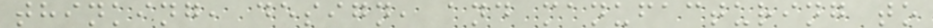thinking, design, and manufacturing to
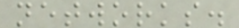networks.
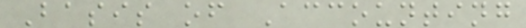Basis of Accounting
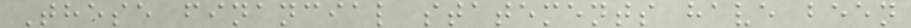These financial statements have been
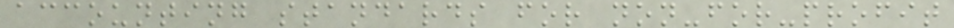accounting standards for non-for-profit
